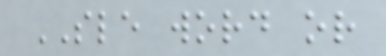SLE word or
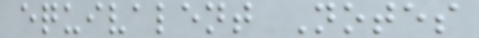equivalent Notes
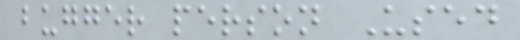bugger person Used
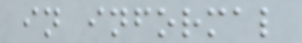in informal
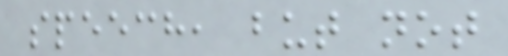speech, but not
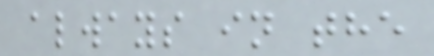always in the
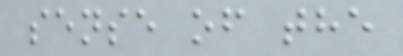sense of the
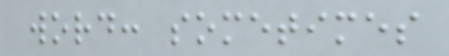word: sometimes
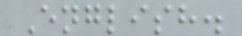English.
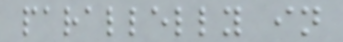parallelly in
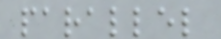parallel
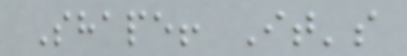Shape! It's
